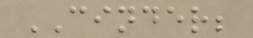CINDER;
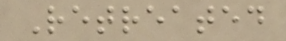Retreated
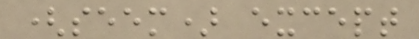(seem) except
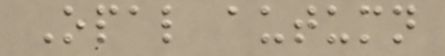Opal autumn
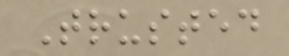Trusted
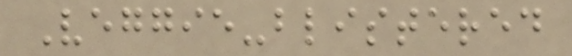Veggie-blistered
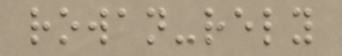rowan-rely
